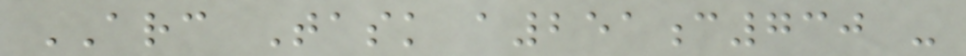ARC Task a251c730 -
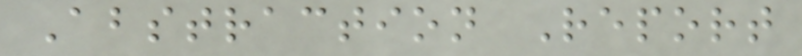Abstraction Report
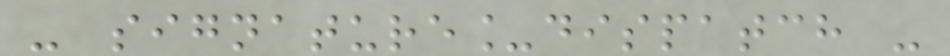- signature_dispatch -
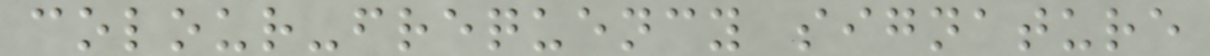colour-frequency signature
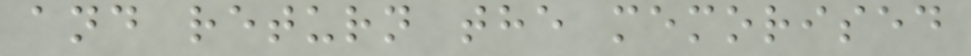and return the memorised
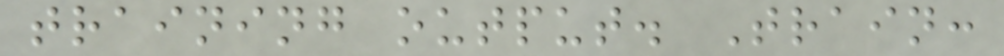training output. Train:
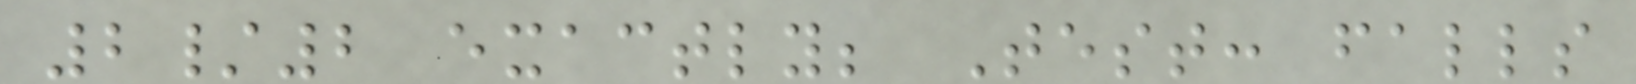2/2 exactly; Test: falls
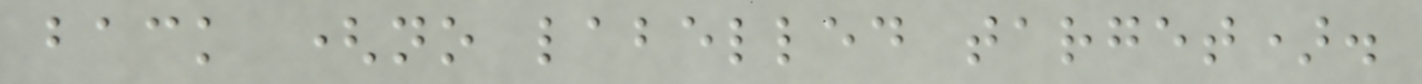back (no labelled target).
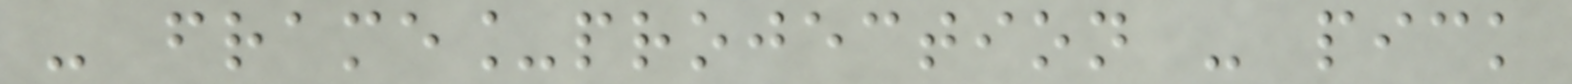- frame_projection - pick
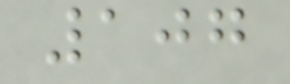107
